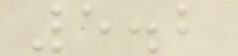5.2
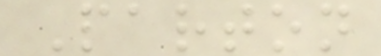Parton
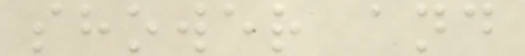shower and
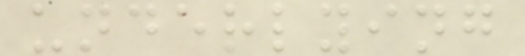underlying
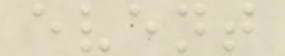event
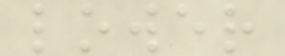lower
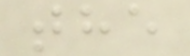the
